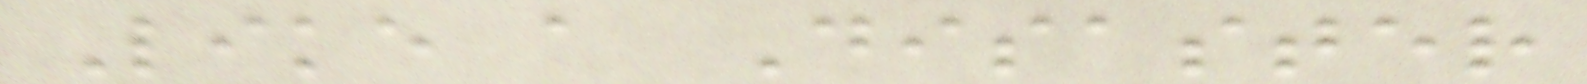Like a Disaster
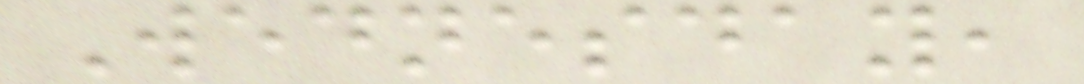Wednesday,
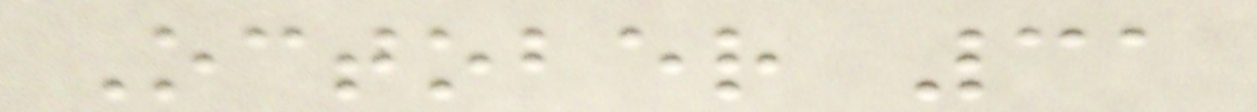October 31
